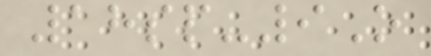18sp-9O
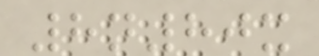8n80x
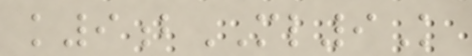k9bML9K
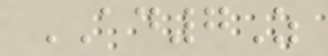AD7Z
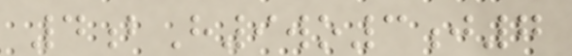4bH9wo3j7
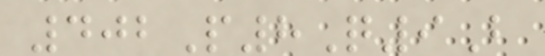402P8Q9B
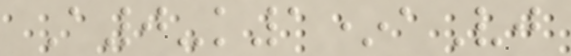A0-k1*aVj
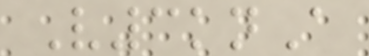V3knA
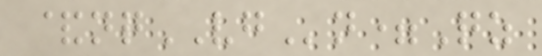&nqVGn=Qz
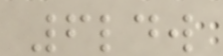6ldw
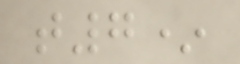t7*
